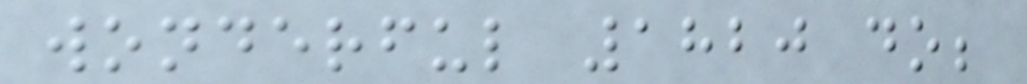wonderful 1820 do;
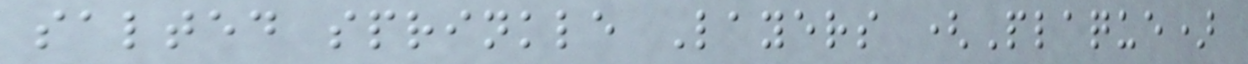salted sprinkle Layers (Plaque)
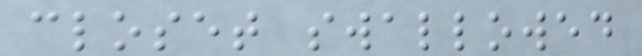closet swallowed
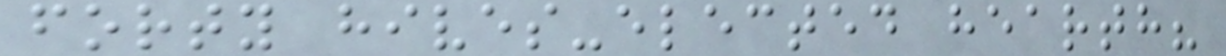forty hives-elected hearth?
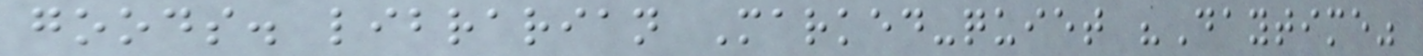goods. librarian Marked-quiet "Daytime"
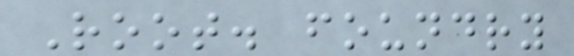Root. foundry
